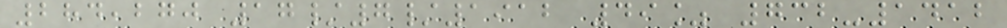284,270 17/7/1912 49% 732-1412
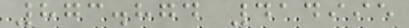873.874 414995
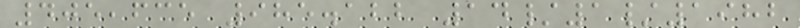405,635 985.122 14/1/1982
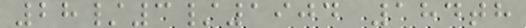28/3/1904 184th
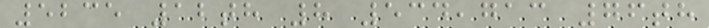5235 12th 8 534,713 76th
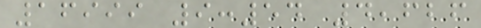16999 9:54 4,626
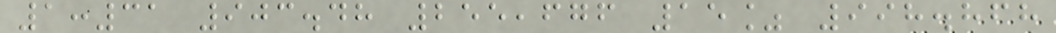1:31 903.48 255,676 15% 998.868
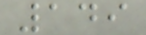149
